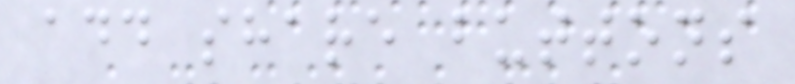add share buttons
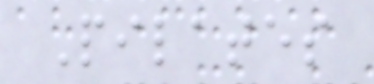Pilates
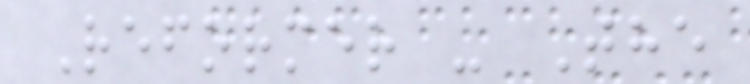Reformer - The
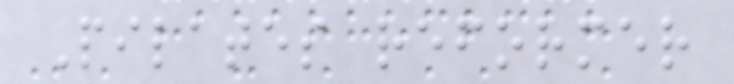Pilates reformer
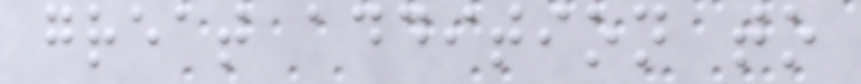great addition to
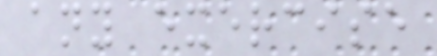any exercise
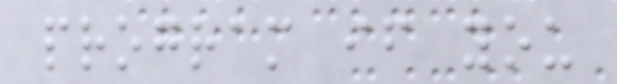program if you
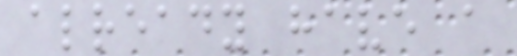already have a
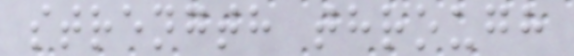strength through
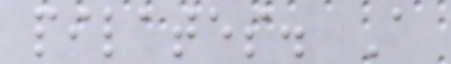pilates. A
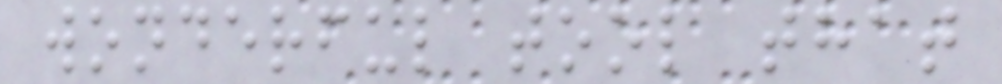wonderful tool that
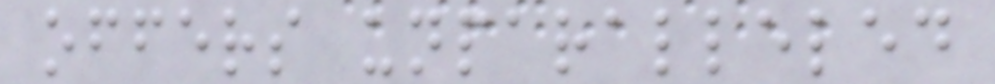offers unparalleled
